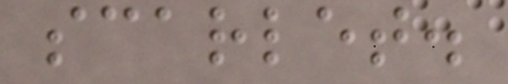scarlet.
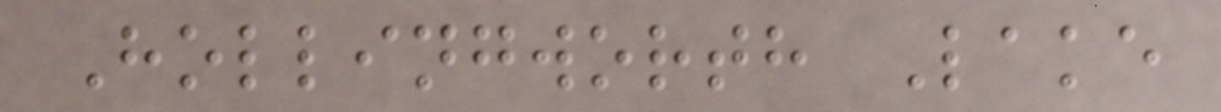Hollingworth Lake
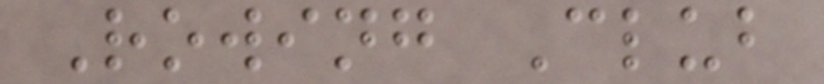Rowing Club
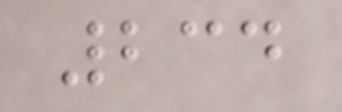234
